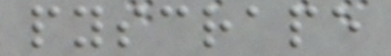pyscrape
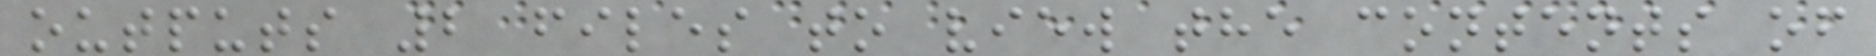outputs 2 files to view the contents of
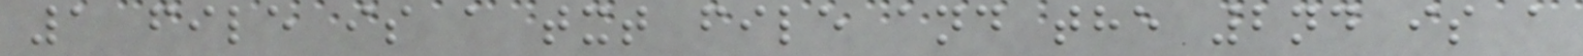1 file is a txt file and the 2nd is a
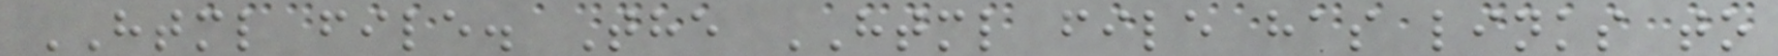HTML file. The HTML file has links to
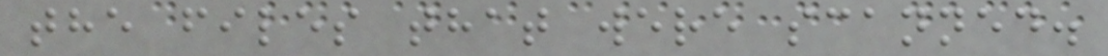the files that were scanned.
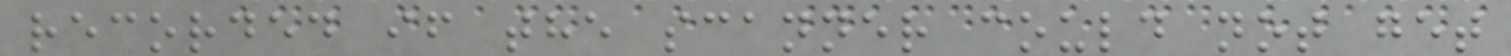recorded if the scanner could not get
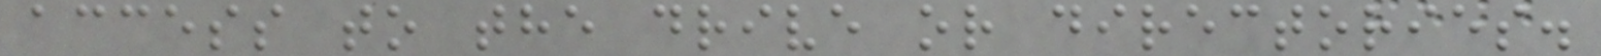access to the drive or directories.
